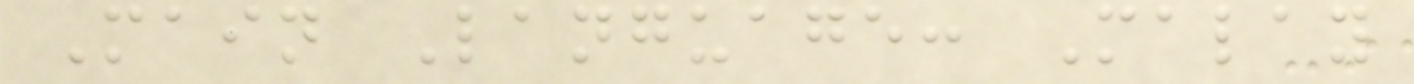Main Language: Malay
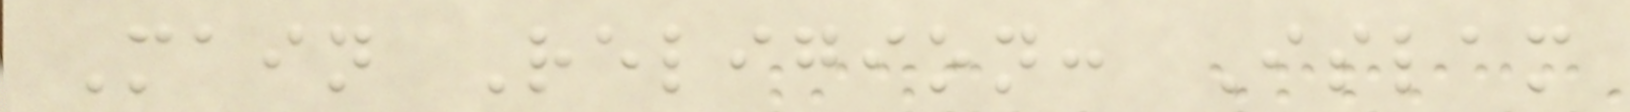Main Religion: Islam
